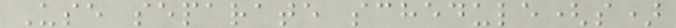Use separate schedule(s)
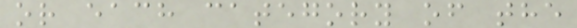or each category of the
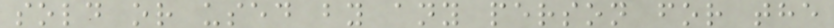sold or used by any person for the
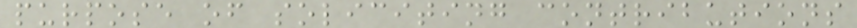purpose of soliciting contributions
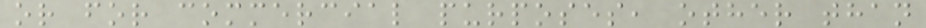or for commercial purposes, other than
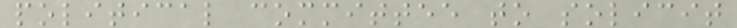political committee to solicit
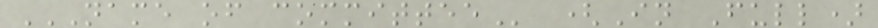NAME OF COMMITTEE (In Full)
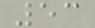53
